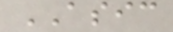ASIC
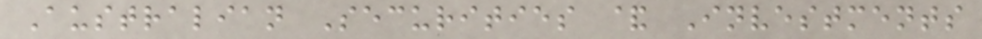Australian Securities & Investments
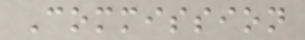Commission
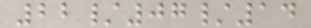22/07/14
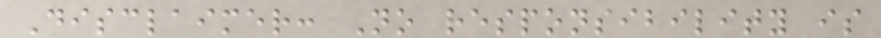Disclaimer: No responsibility is
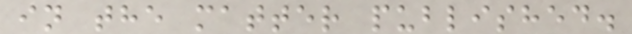in the matter published.
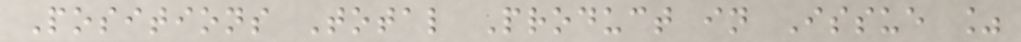Positions Total Product in Issue %
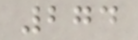274
